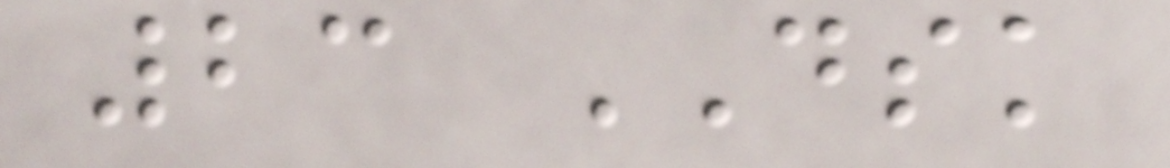23 DSK
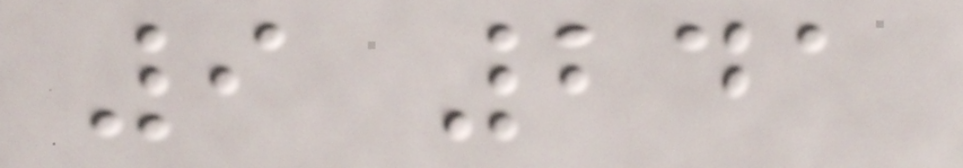9 241
